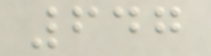647
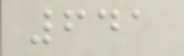641
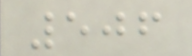506
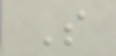S
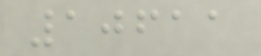10611
